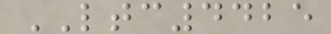LTC4425
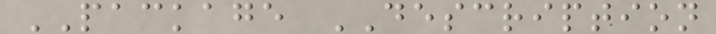PACKAGE DESCRIPTION
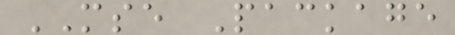MSE Package
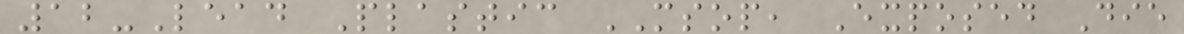12-Lead Plastic MSOP, Exposed Die
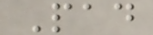Pad
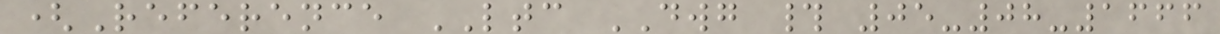(Reference LTC DWG # 05-08-1666
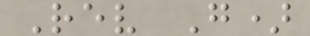Rev G)
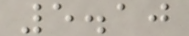5.10
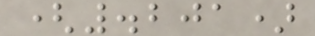(.201)
